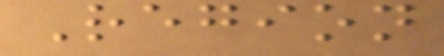Region
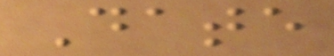Date
